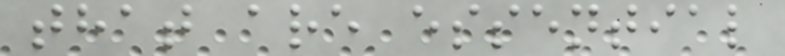that are essential
